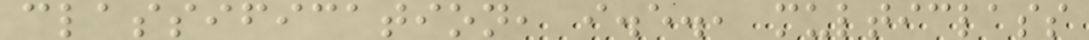classification, i.e., multiclass
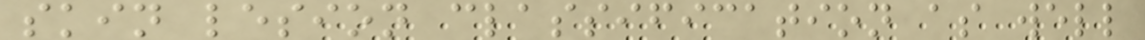skin lesion classification as well
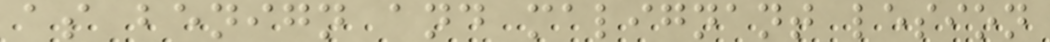as benign and malignant lesion
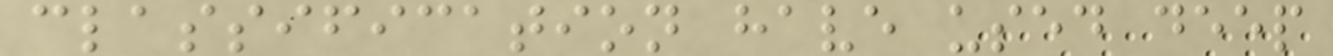classification have used deep
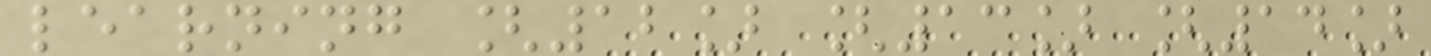learning [12] [13] [14]
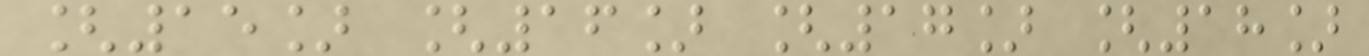[15] [16] [17] [18]
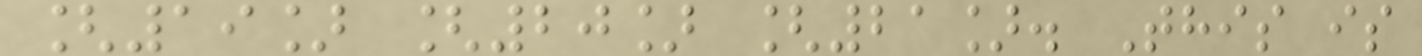[19] [20] [21]. This is
